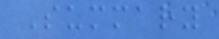Summary
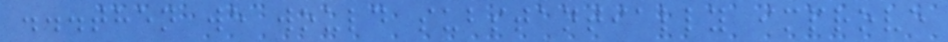...then we would substantially improve
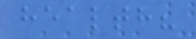health?
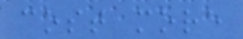cost more
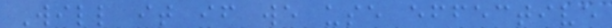Will it if we use effective
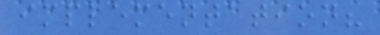implementation?
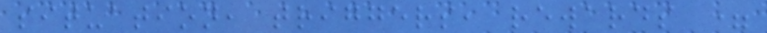situation, triggers, rewards =
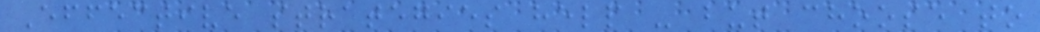Effective strategies help - but choose to
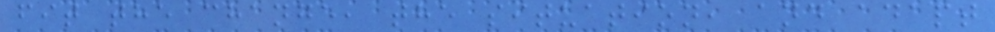fit the change, the situation, and adapt
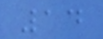14
